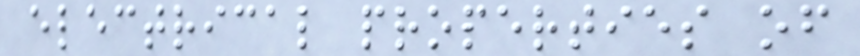electrical properties of
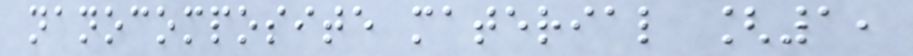nanocomposite material [1,
